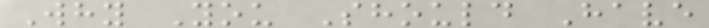Why You Should Have
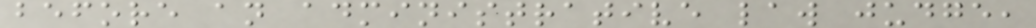before an administrative law judge,
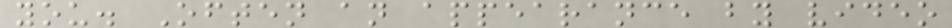you. Often an appearance by video
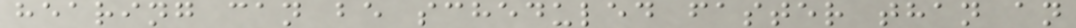hearing can be scheduled faster than an
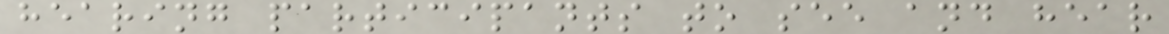hearing participants to see and hear
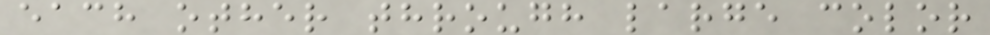each other through large color
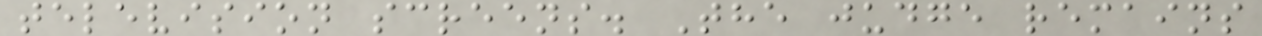television screens. The judge remains
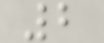2
